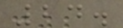24.
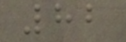82
